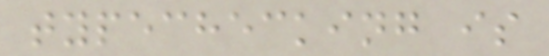typechecking is
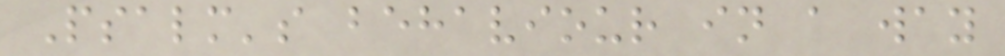Psalm's behaviour in a way
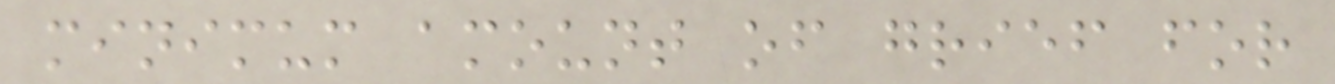minimum amount of grief for
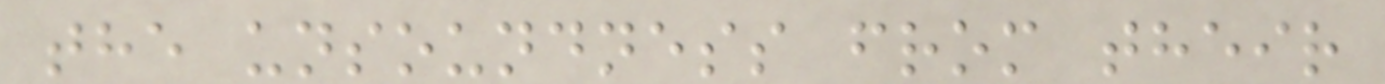the unsoundness from their
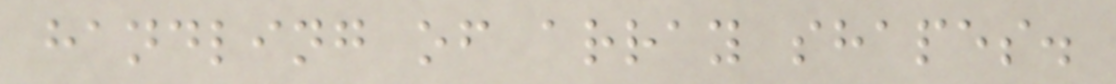handling of array shapes.
